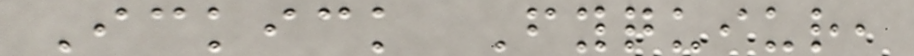Ickick Fyquiur,
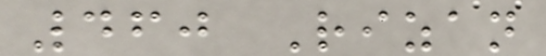460 Rizan
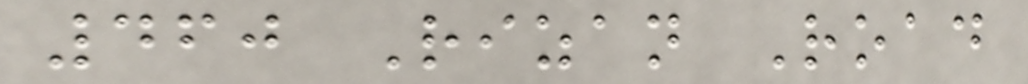460 Rizan Road
